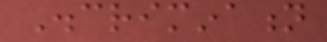Discrimination
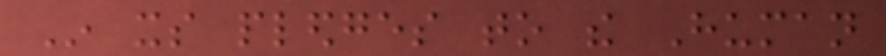In its pledges to the Human
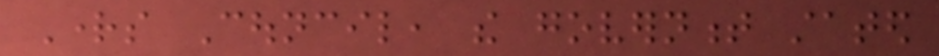Rights Council, the government stated
